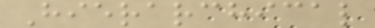Hierarchical
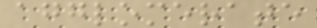agglomerate
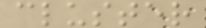cluster
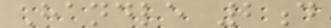Handle 2d
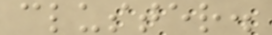cluster.
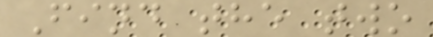Find the two
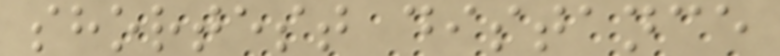shortest distance
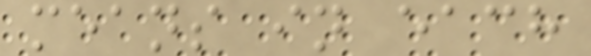means in each
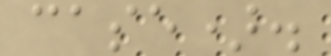case).
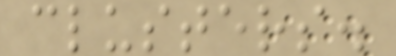clusters.
